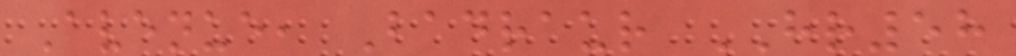Avenue, Badraur HR58
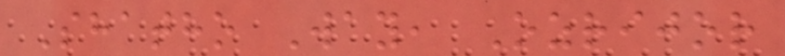Shatho Way, Ozrijor
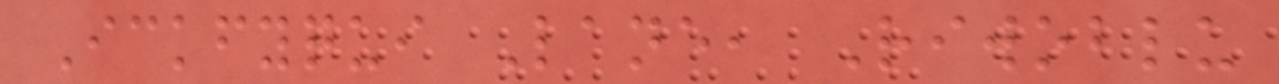Ickfyqui Lane, Riwoblu
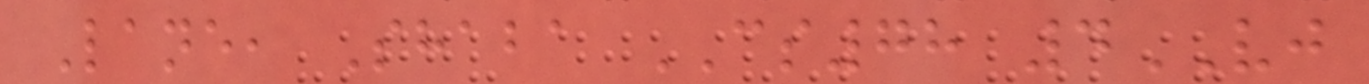Lane, Shaba CS78 4VJ
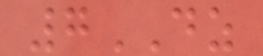7DZ
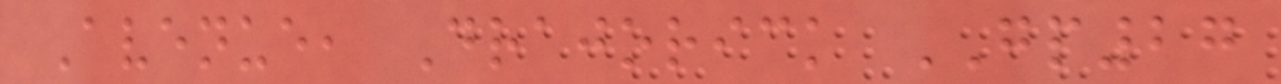Avenue, Drajorick GP27
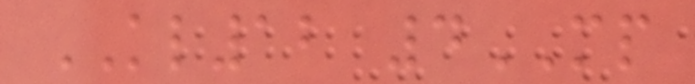KL12 4MP
